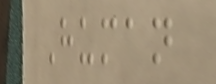Human
